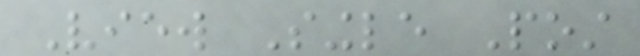View Single Post
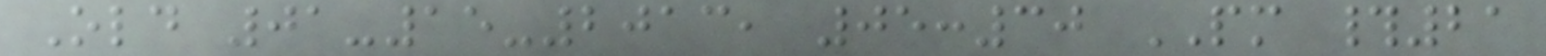Old 01-15-2013, 05:30 PM #21
